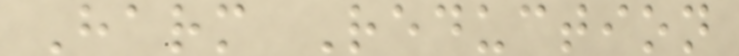Harm Reduction
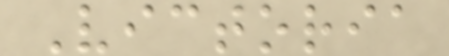Victoria
